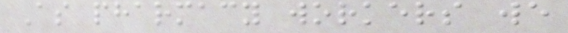As pharmacy workers we
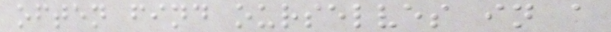often find ourselves in a
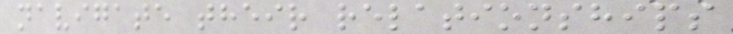navigate their relationships
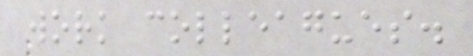work colleagues.
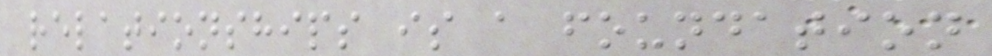relationships is a foundation
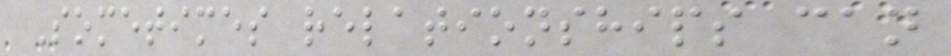Sometimes relationships can
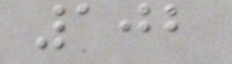102
